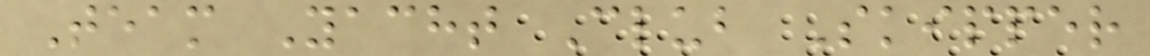Team Yacht Club Skipper
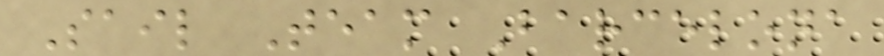Sail Team Barcelona
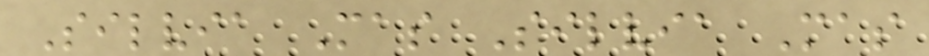Silvia Mas Silvia Mas
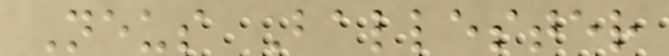Neus Ballester
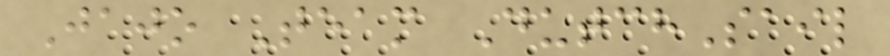Jajo Team DutchSail
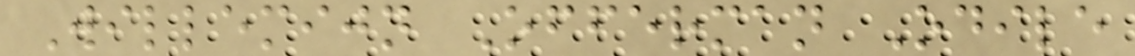Willemijn Offerman Odile
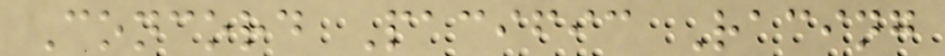Concord Pacific Racing
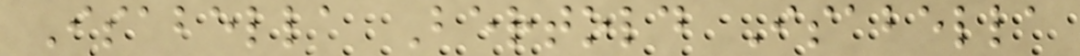Isabella Bertold Isabella
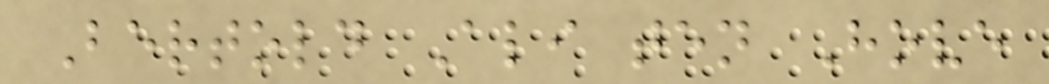Bertold Ali ten Hove
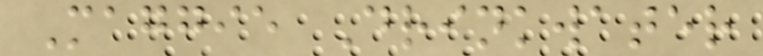Maggie Drinkwater
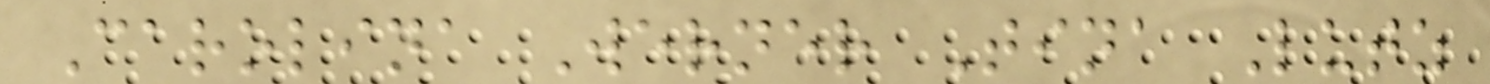Carolina Werner Tina Lutz
